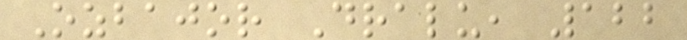Ozbajor Dralu, 122
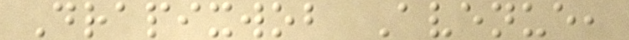Drapixwob Avenue,
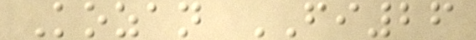Kozan FI26
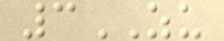3ZU
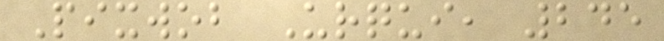Pixwob Urqui, 245
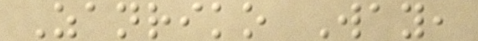Zanriko Way,
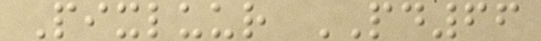Pixluur PD66
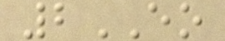2EO
